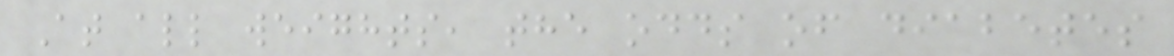At all weights, the odds of diabetes
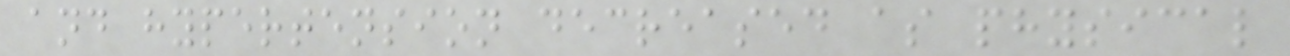and hypertension decreased as physical
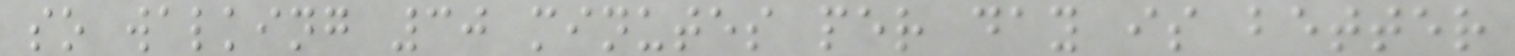so walking 30 minutes per day is better
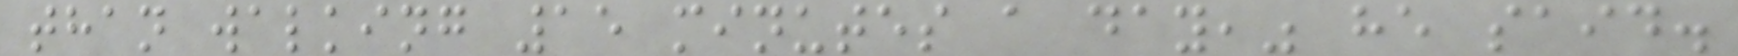than walking 15 minutes a day," he said.
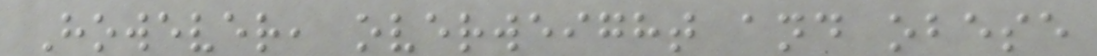However, overweight and obese
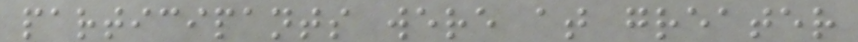participants were at greater
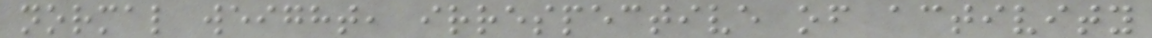normal weight, irrespective of activity
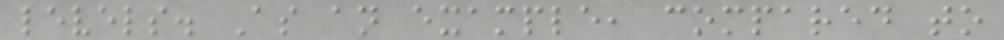levels. As an example, compared to
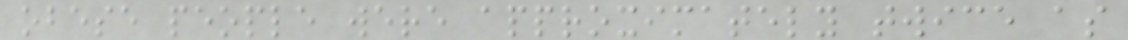obese people were approximately twice as
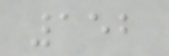152
